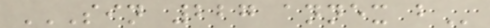SIN 227 ANNEX B
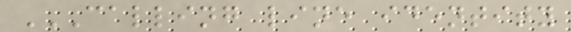CALLING LINE IDENTITY
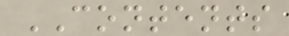CONTENTS
